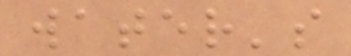water's
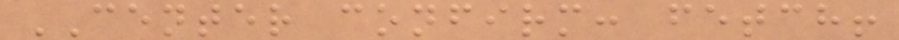CENTER confirm: fetch!
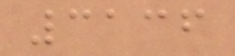3136
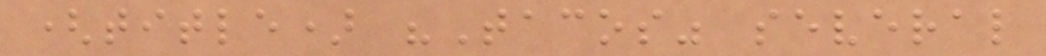(title) "Tacos" several
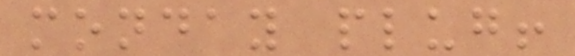monday plug!
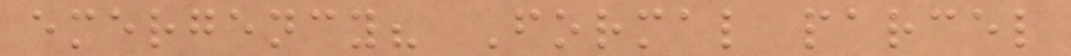emergency? Formal parcel
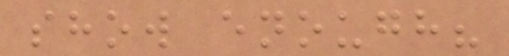show enough?
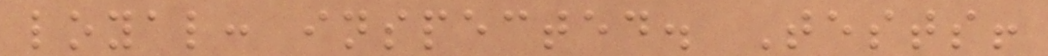loyal: inspected. Tests!
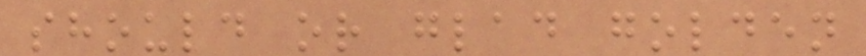should or glad golden
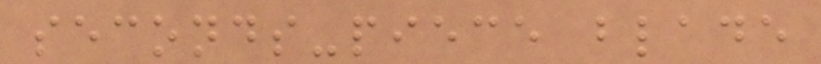seconds-piece blade
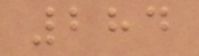284
